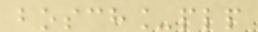bosch_plp
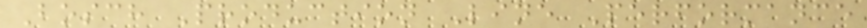Bosch Production Line Performance
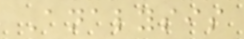Analysis
